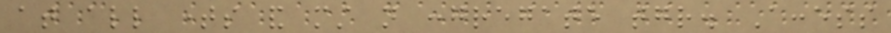at all times and must not congregate together. Access
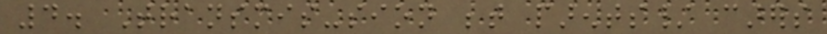4. Transmis-sion between parents/ carers
